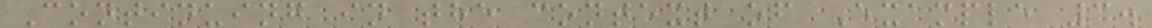Continuing in the context of Example 3.
